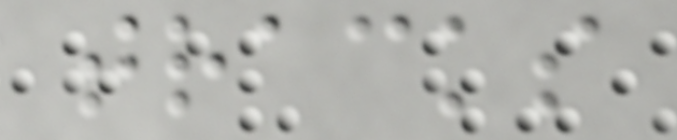tracks
